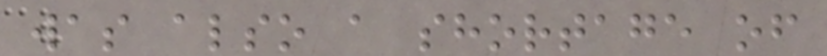was also a shortage of
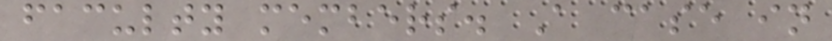faculty members. A case in
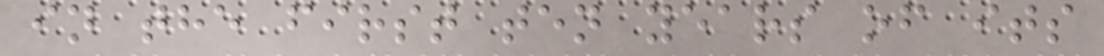in the first ten years of its
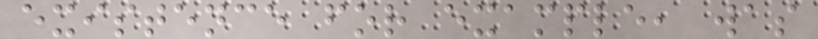existence for example, was
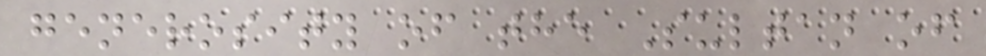generosity of the Sultan of
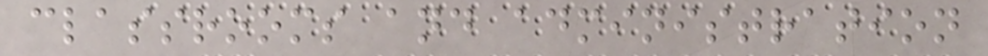classrooms and administration
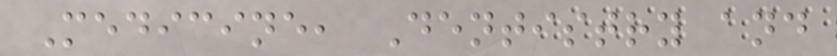Medicine, Dentistry and
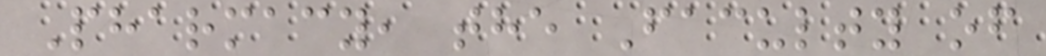Pharmacy, the Faculty of
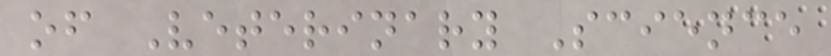of Veterinary Science
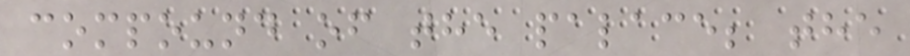compound of the palace; the
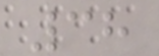38
